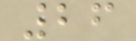26
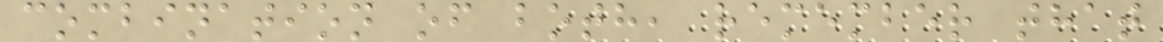combination of both, remember that
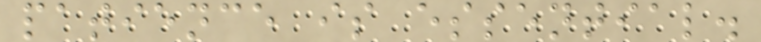patience is essential.
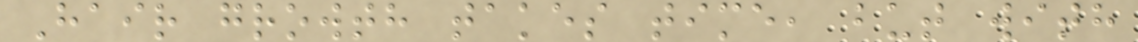Hair growth takes time, but with
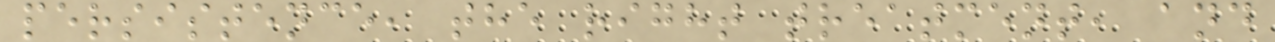persistence, the right treatment, and
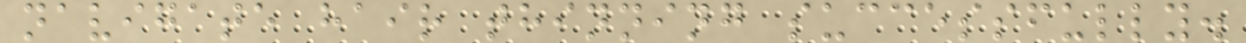navigate hair thinning successfully.
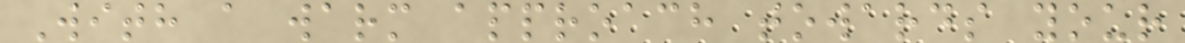With a warm approach towards your
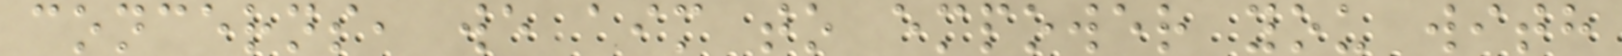concerns, we aim to empower you with
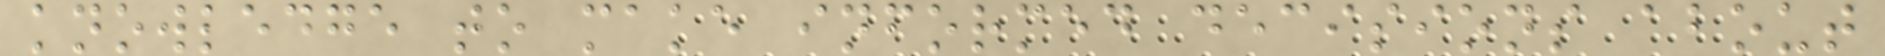knowledge to make informed decisions about
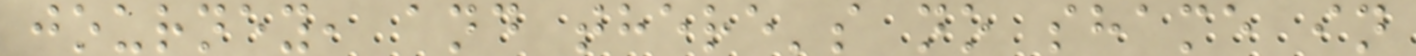journey, and there's no shame in
